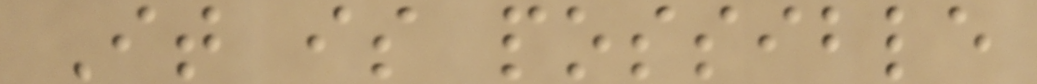It is possible
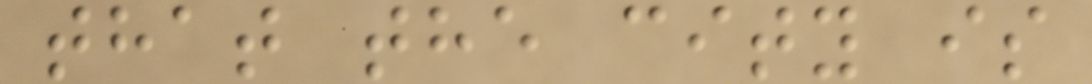that the city is
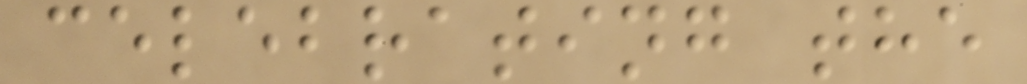celebrating the
